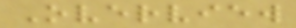Overview
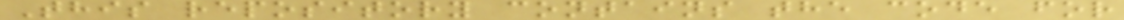This repository contains the code for
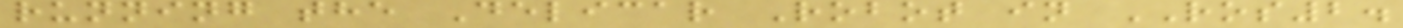running the Delicar Robot in ROS2.
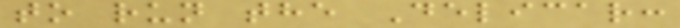to run the Delicar:
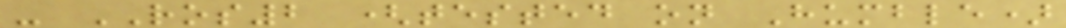- ROS2 (tested on Humble)
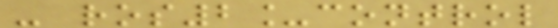- ros2_control
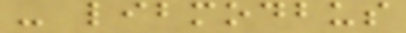- libmodbus
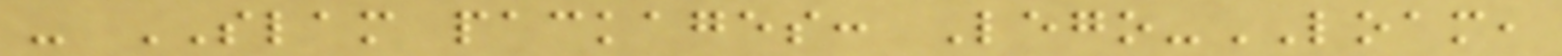- SLAM packages: Lego-LOAM,
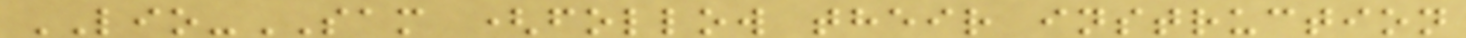LIO-SAM (follow their instruction
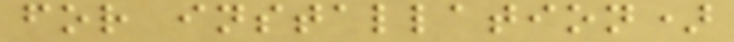for installation)
